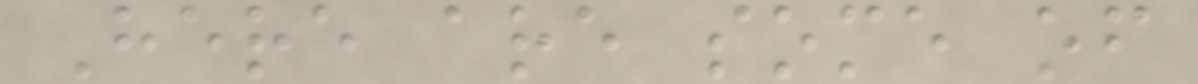Here are some of
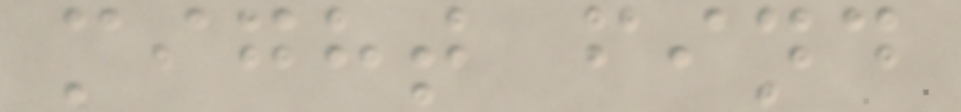might find
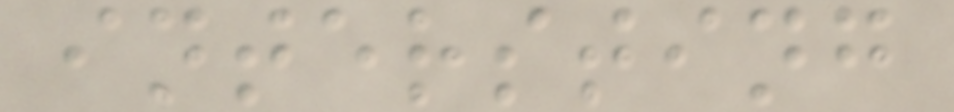intersting
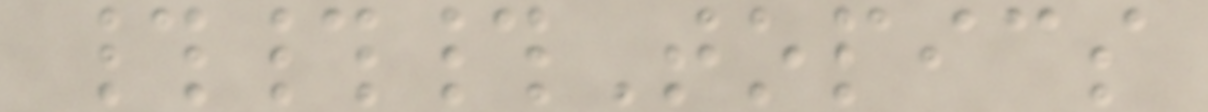###Topics
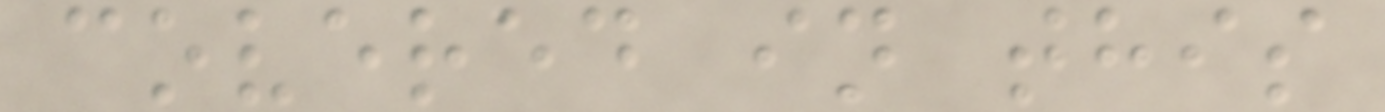covered in this
